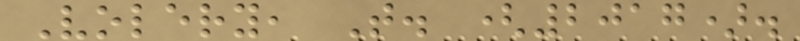Volery, T. (2017).
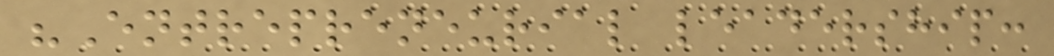"Entrepreneurial leadership:
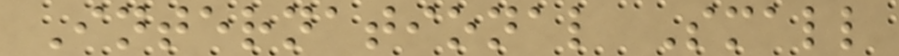International Small
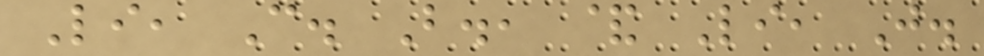Li, C. B., & Li, J.
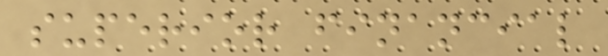superior financial
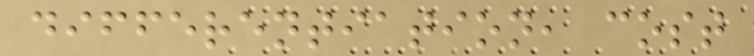differentiation, cost
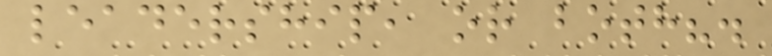leadership, or both?.
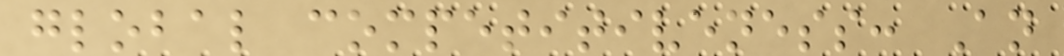global competitiveness: An
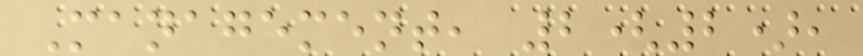Management, 2(2),
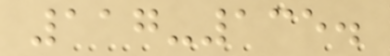117-135.
